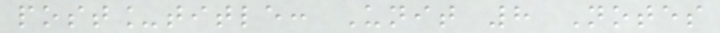post_title: Unit 8 Notes
